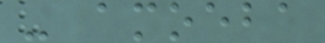- amoeba
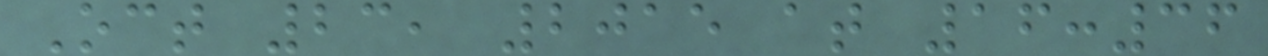Oct 23, 2015 at 16:36
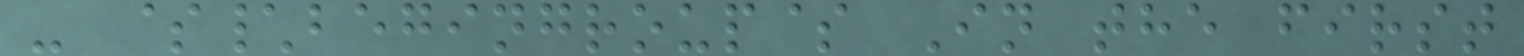- $\begingroup$ In the first
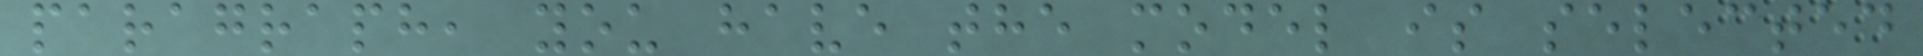paragraph, you have the model is selected
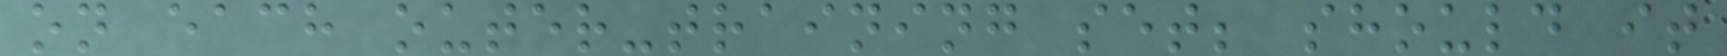on each outer-training set; should it
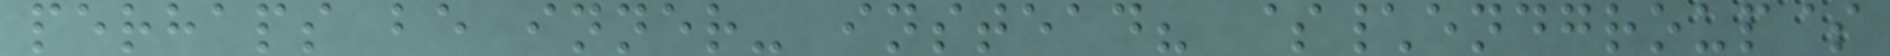perhaps be inner- instead? $\endgroup$
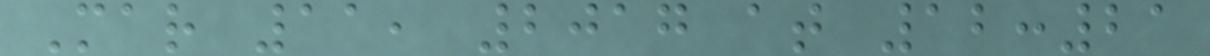Mar 11, 2017 at 12:21
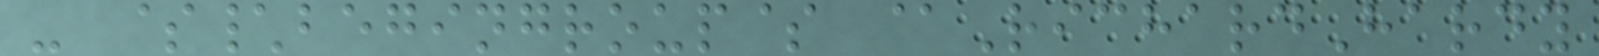- $\begingroup$ @RichardHardy
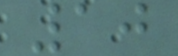10
